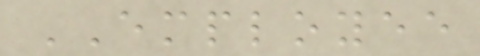EMPLOYEE
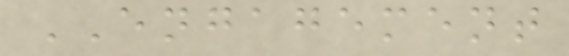ENGAGEMENT
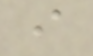i
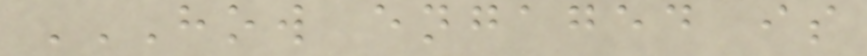HOW ENGAGED IS
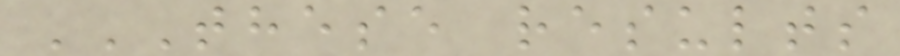THESE RESULTS
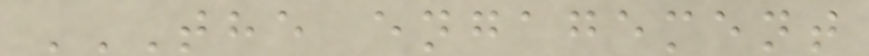THE ENGAGEMENT
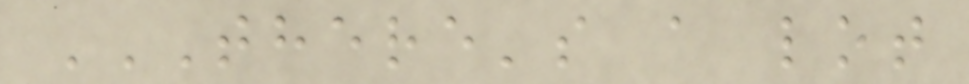THERE'S A LOT
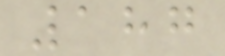187
